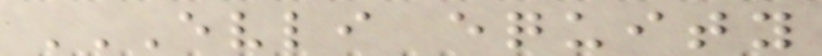EVLI EQUITY
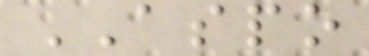ASPO
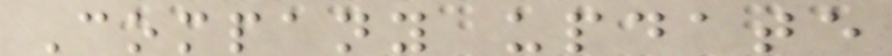Company update
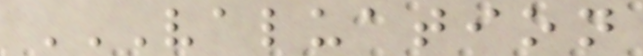VALUATION
